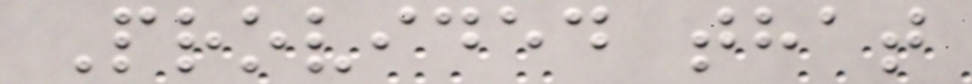Provided that
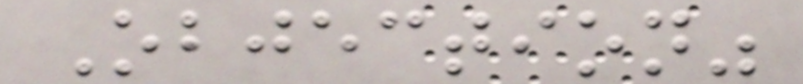Objection"
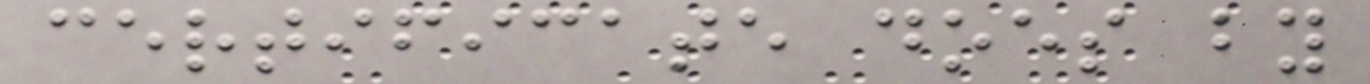certificate does by
